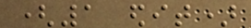(1 edit)
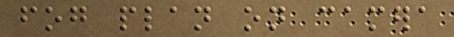fog plan on camera
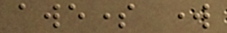awesome work
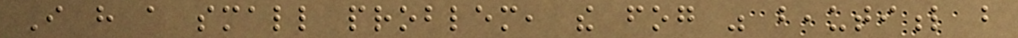I have a small problem, the fog was beautiful but
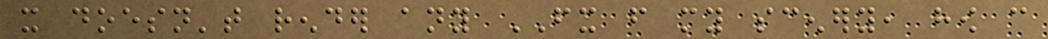it doesn't render any FX from my scenery, how can
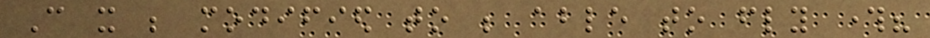Can it be modified to be able to fly through?
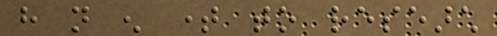have not enough time to research
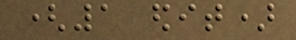(1 edit)
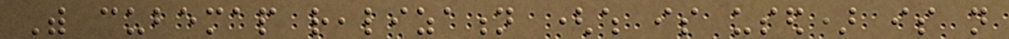With cubemap realization (which is used) is not
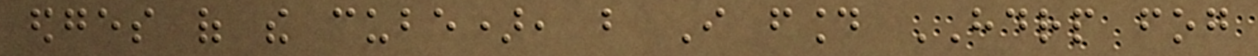edges of the cube), but I found HDRP fog
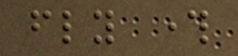fly through
